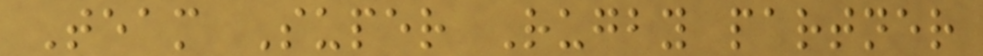Team Super Rugby partner
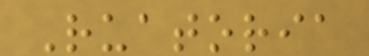Ruatoria
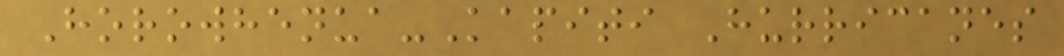Horowhenua-Kapiti Hurricanes
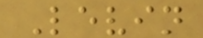Levin
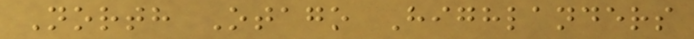North Otago Highlanders
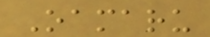Oamaru
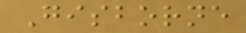Gisborne
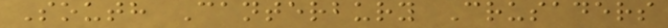South Canterbury Crusaders
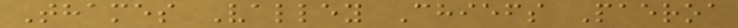Thames Valley Chiefs Paeroa
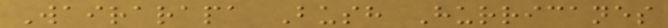Wairarapa Bush Hurricanes
